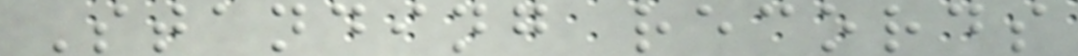Standing records
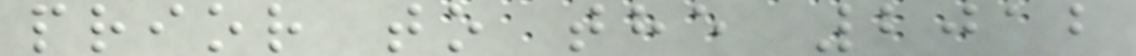prior to the 2012
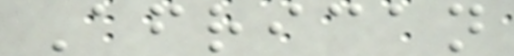African
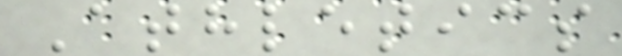Athletics
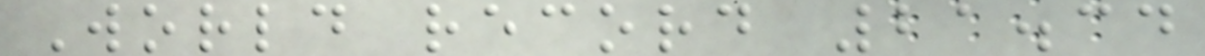World record 21.34
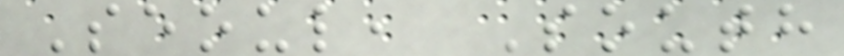Seoul, South
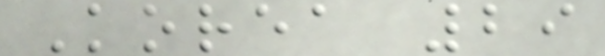Korea 29
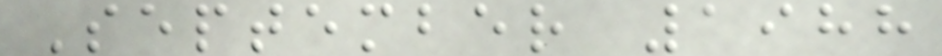September 1988
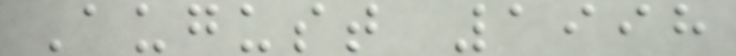August 1998
